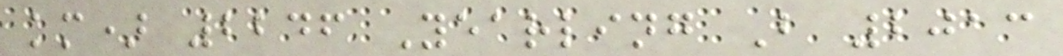km) 2246 Yearling B 2013
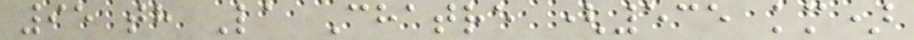95 th La Chatre (535 km)
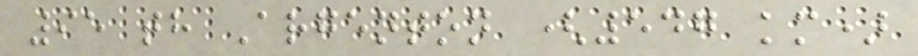95 th Argenton (547 km)
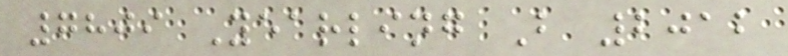7809 Yearling B 2012
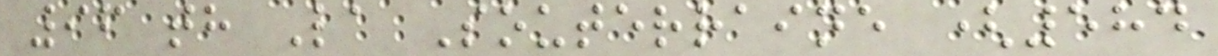96 th La Souterraine (584
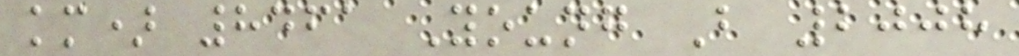km) 8461 Young B 2008
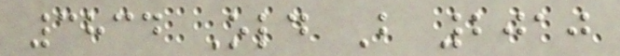3834 Old B 2010
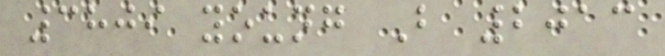3809 young B 2013
